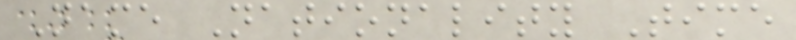Name Nationality Time
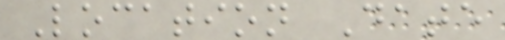Location Date
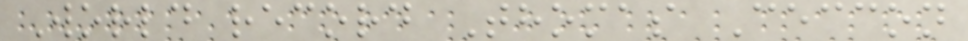World record Thomas Ceccon
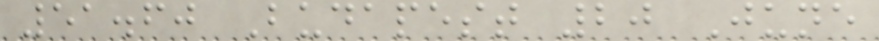51.60 Budapest 20 June
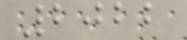2022
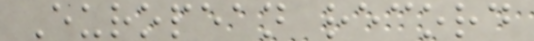European record
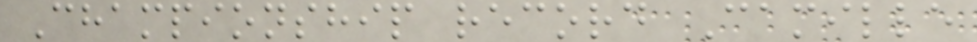Championship record Camille
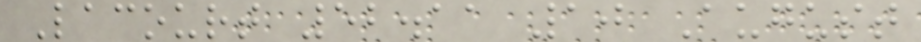Lacourt 52.11 10 August
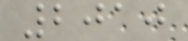2010
